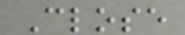Close
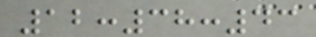12:38:43
